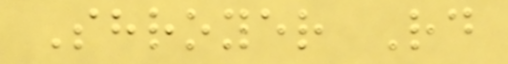Shroyer Rd
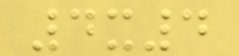4x4
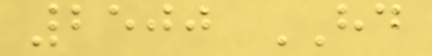2500 HD
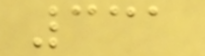331
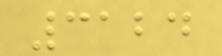3124
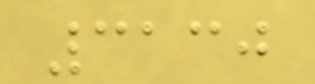3130
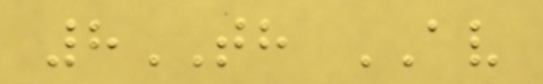8TH AV
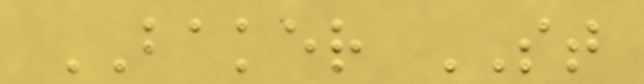BAKER ST
